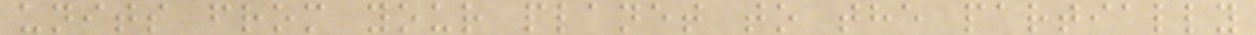units from your planet to the partially
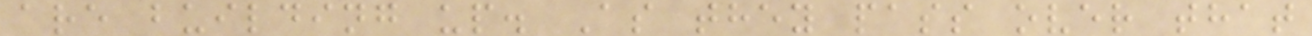are building up. As they pass over that
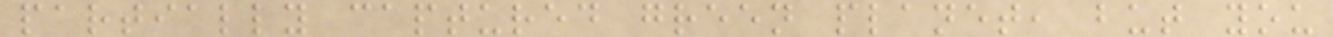partially captured green planet, but you
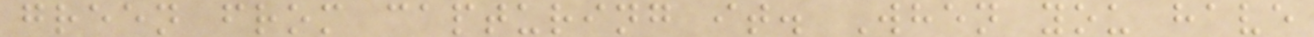green from capturing it. When you have
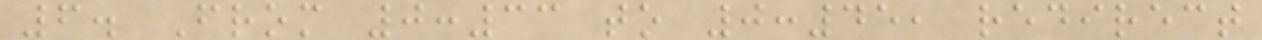6. From 0:33 to 0:45, redirect
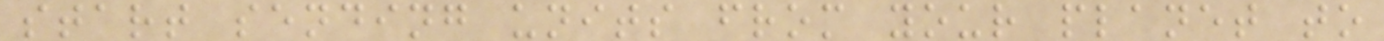start sending units from your planet to
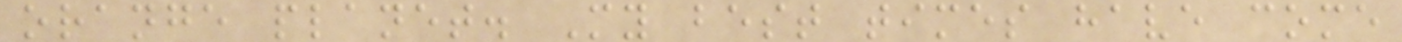orange planet. My best times have come
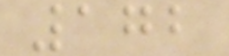172
